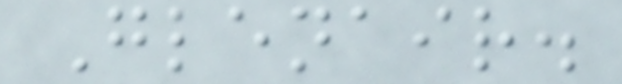Glenair.
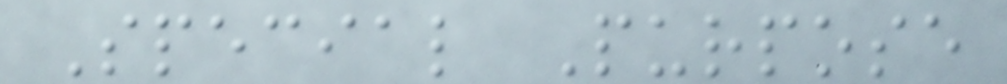Special Purpose
